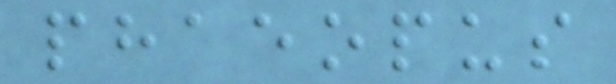phaeopus
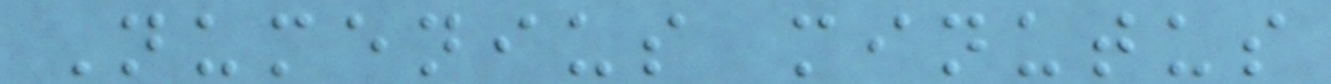Numenius minutus
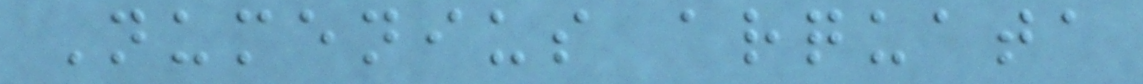Numenius arquata
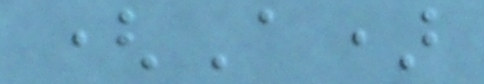(A)
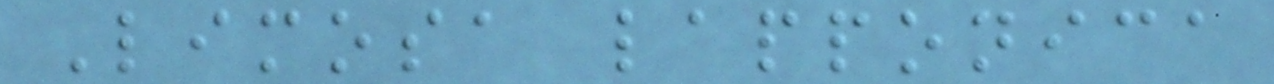Limosa lapponica
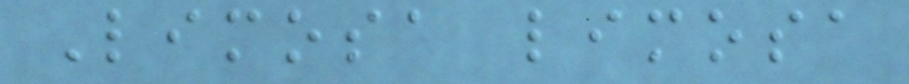Limosa limosa
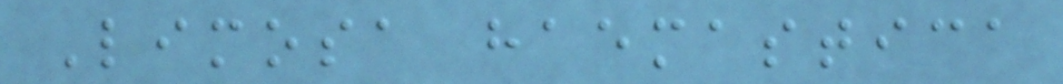Limosa haemastica
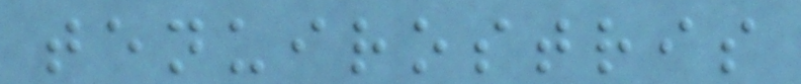tenuirostris
